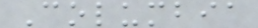Columbia
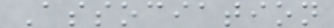Association
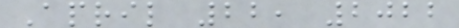April 22, 2022
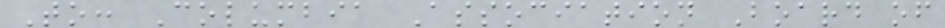To: Columbia Association Board of
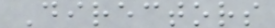Directors
